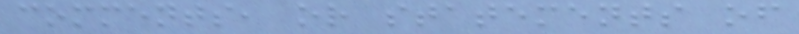comments, or statements of
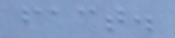fact.
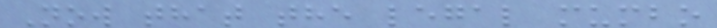Now that the legal mumbo
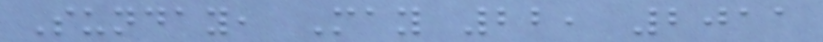Sunday, May 22, 2011
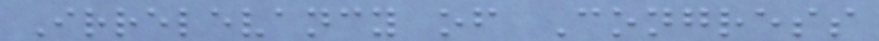Irrelevancy of Congress
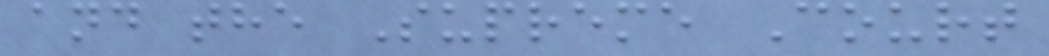and the Supreme Court
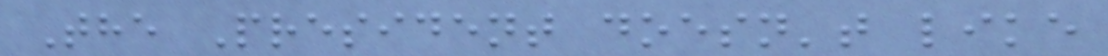The President doesn't like
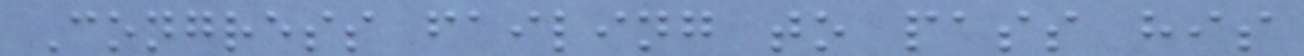Congress failing to pass his
